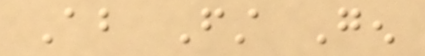About First Gen
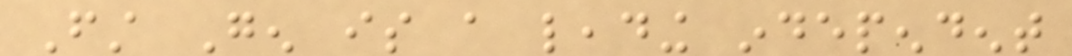First Gen is a leading independent
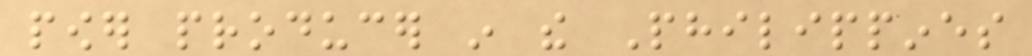power producer in the Philippines
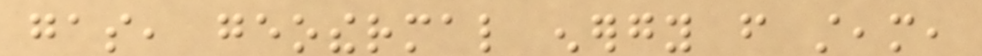gas, geothermal energy from steam,
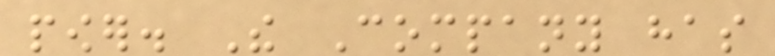power. The Company has
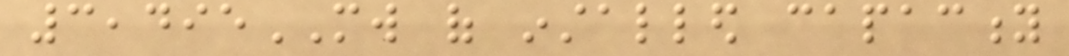3,495MW of installed capacity
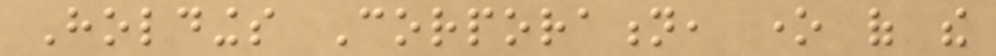Holdings Corporation, one of the
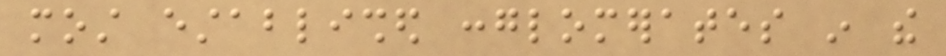most established conglomerates in the
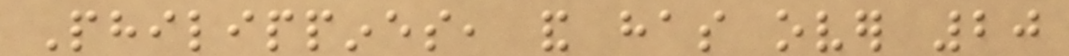Philippines, and has over 20
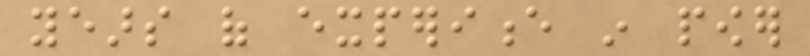years of experience in power
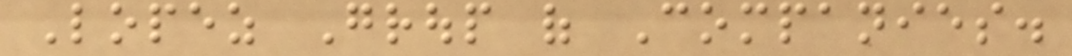Lopez Group of Companies.
